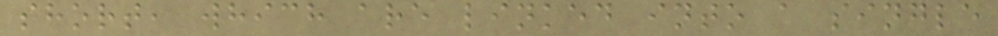short, which are linked into a single
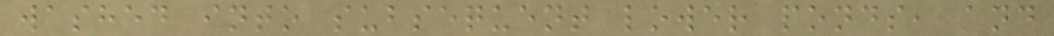washed into subsequent lower ponds, and
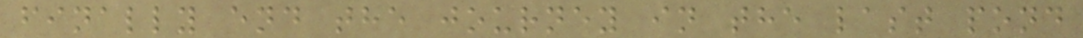finally end the journey in the last pond
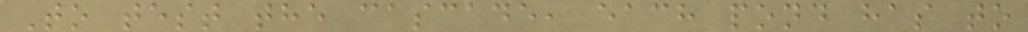To test the cascade, each pond has to
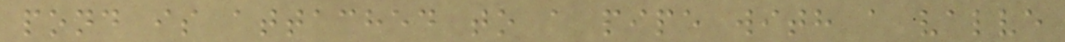pond is attached to a pipe with a valve
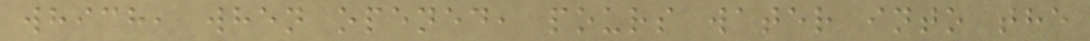which, when opened, pours water into the
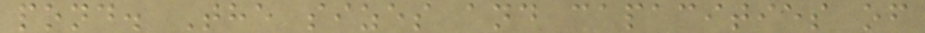pond. The sizes and capacities of
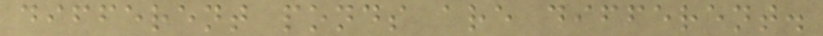different ponds are different.
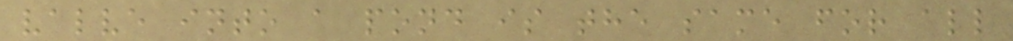valve into a pond is the same for all
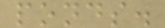ponds.
